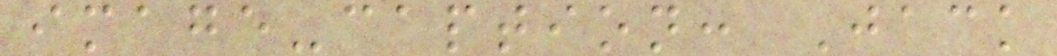image-caption: Jack
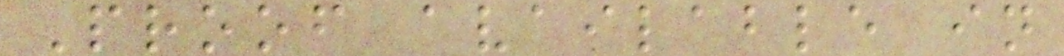Proof available in
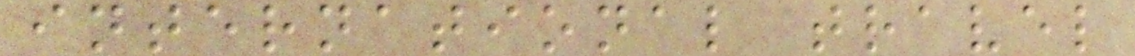international travel
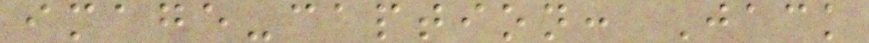image-caption: Jack
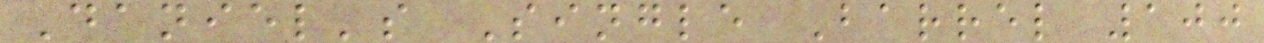Daniel's Single Barrel 100
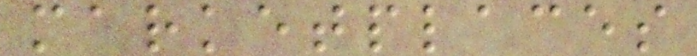marketplaces
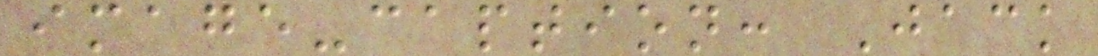image-caption: Jack
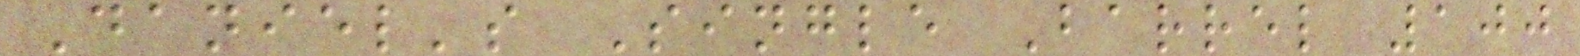Daniel's Single Barrel 100
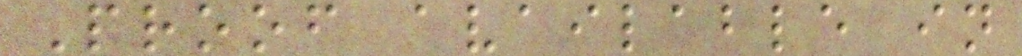Proof available in
